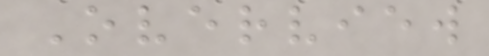Overview
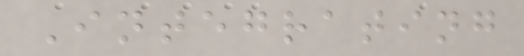Integrating
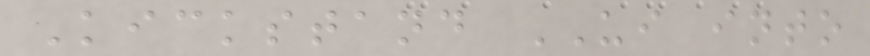Kickstand UI into
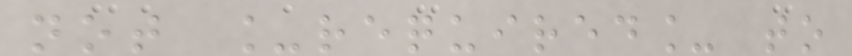not _required_ to
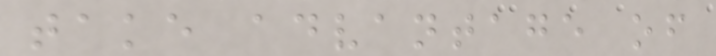take advantage of
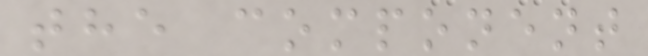the component
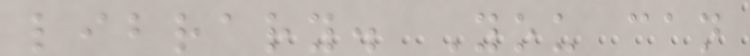library. You can
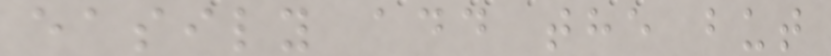easily add the but
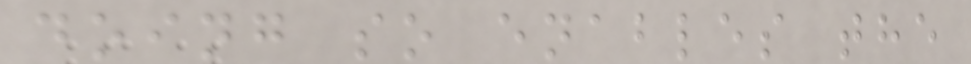doing so enables the
